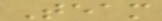Team
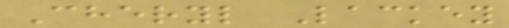Cheryl Lackey
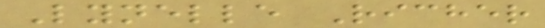Lynelle Richer
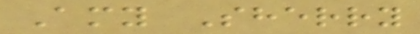Amy Sherry
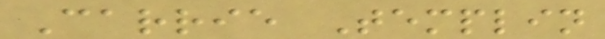Carrie Templin
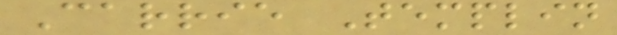Carrie Templin
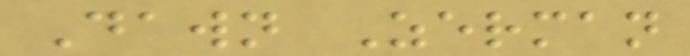Dawn Zerman
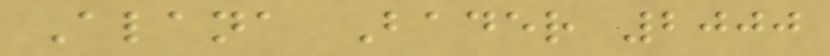Alana Bader 2000
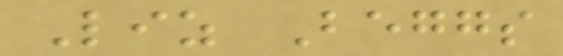Liz Beggs
